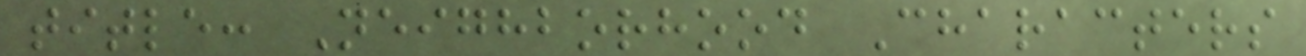title: Neighborhood Characters
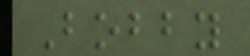Bobby
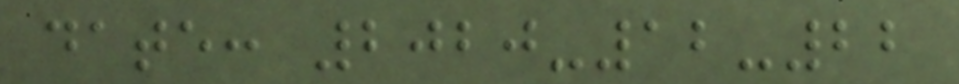date: 2020-12-22
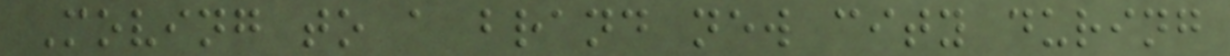Moving to a brand new city during
